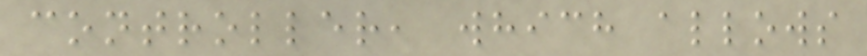controller, which allows
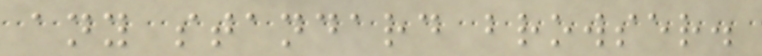any standard browser.
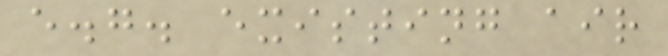e.g. existing air
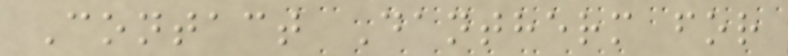Contact Dantherm for
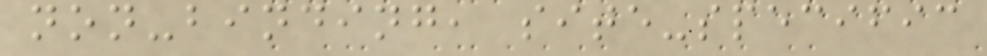non-binding, site-specific
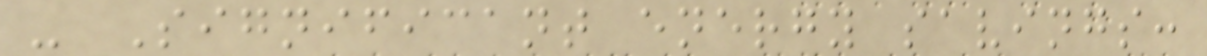- Significant energy savings:
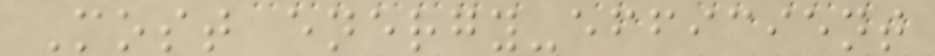Most energy-efficient
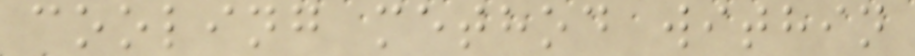cooling method within
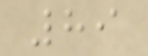89
